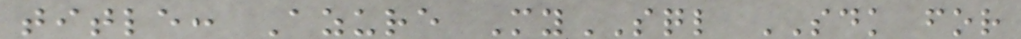title: Azure MySQL SDK for
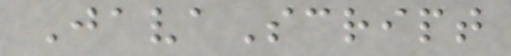JavaScript
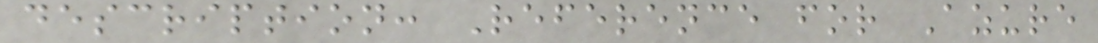description: Reference for Azure
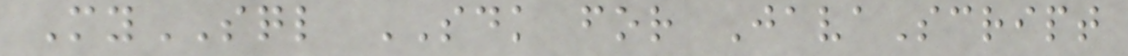MySQL SDK for JavaScript
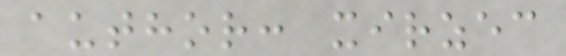author: xirzec
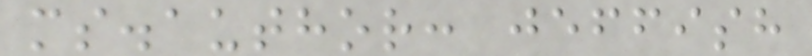ms.author: jeffish
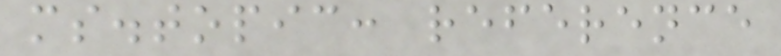ms.topic: reference
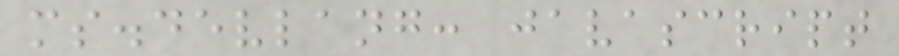ms.devlang: javascript
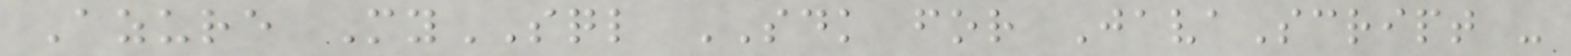Azure MySQL SDK for JavaScript -
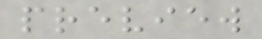preview
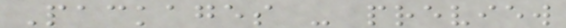Packages - preview
